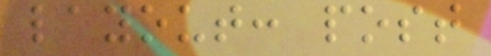layout: post
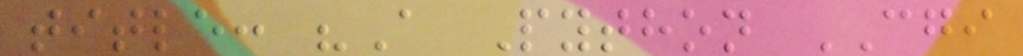title: "A Python CGI
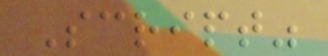Script"
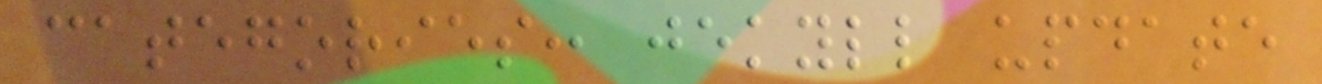categories: jekyll update
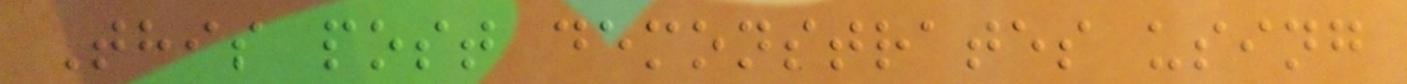This post demonstrates using
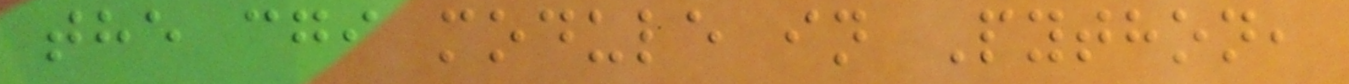the cgi module in Python,
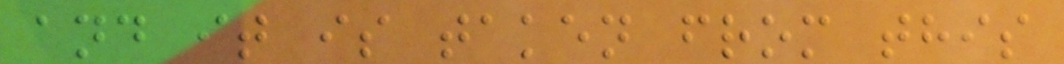and it is taken from this
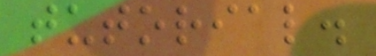tutorial.
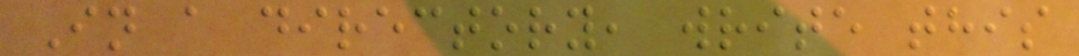In a directory, write this
